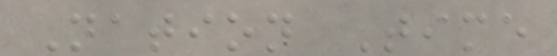Nation Time
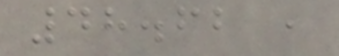48.62 ,
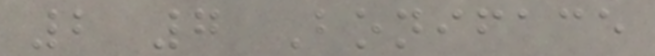2 7 Boniface
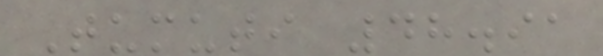Tumuti 48.91
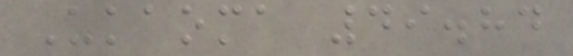Ukaoma 49.84
